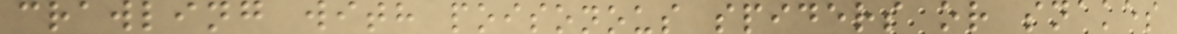crawling with poisonous spiders or snakes
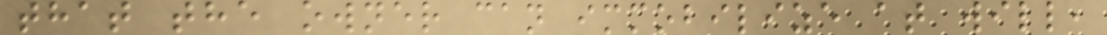that the owner can immobilize at will,
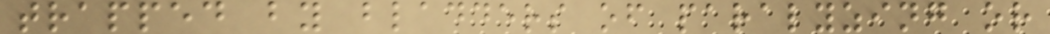trapped by bladders of paralyzing or
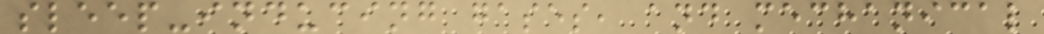sleep-inducing gases, and mechanical
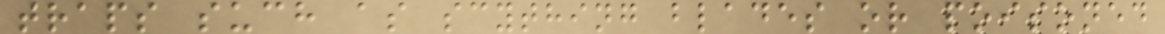traps such as scything blades or poisoned
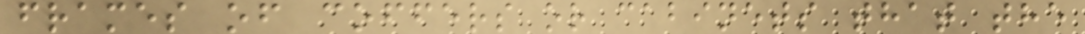frames of coffers or cabinets that the
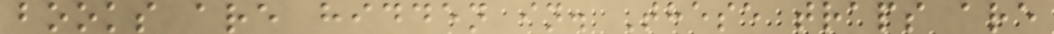books are hidden in. These traps are
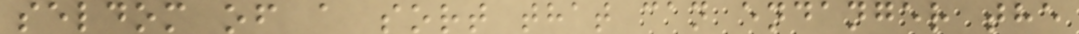seldom of a sort that can endanger the
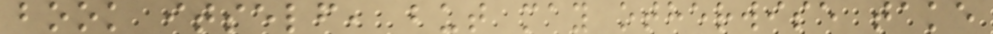book itself, but may otherwise take
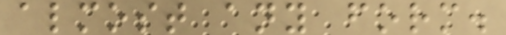almost any form.
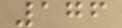176
